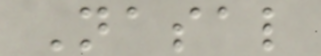Nasal
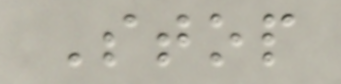Stop
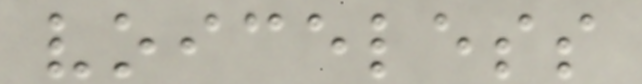voiceless
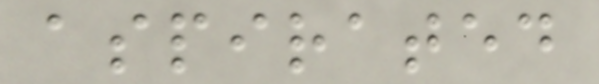aspirated
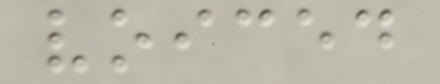voiced
